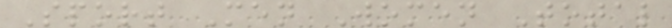Sport Men Women Total
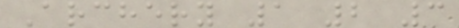Archery 1 2 3
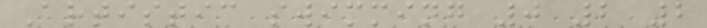Artistic swimming 0 2 2
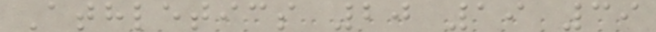Athletics 20 19 39
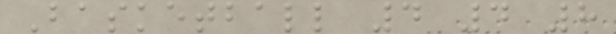Basketball 4 4 8
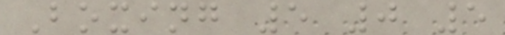Boxing 5 0 5
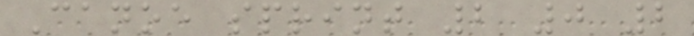Canoe sprint 2 0 2
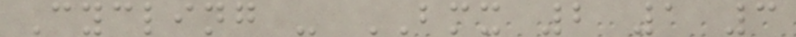Cycling - BMX 2 1 3
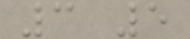3 5
